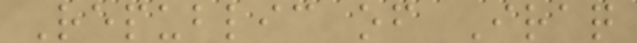Republic of Iraq
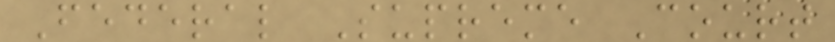Federal Supreme Court
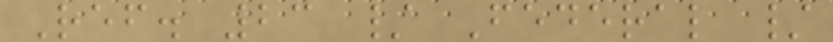Ref. 23 / Federal /
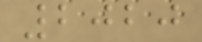2020
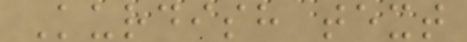Kurdish text
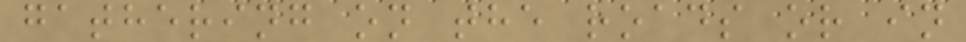gathering on the roads or in
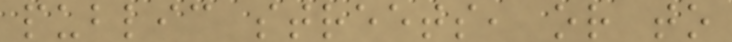public streets, or to
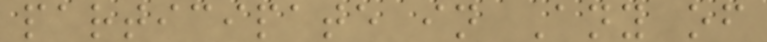participate in Any of
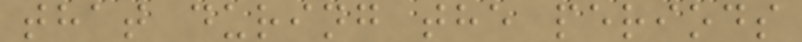that during the periods
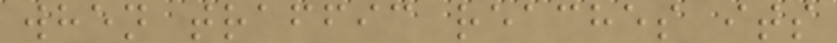when traffic reaches its
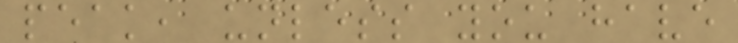peak, unless you have
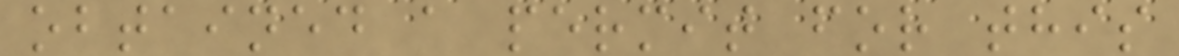obtained a permit for this
